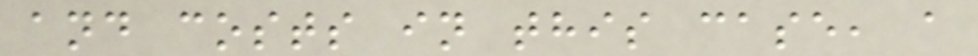and costs in this case, a
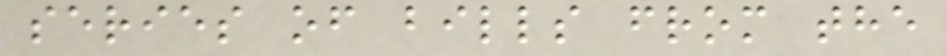series of bills from the
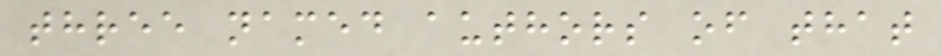three named authors of that
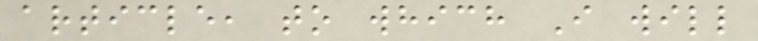article, to which I will
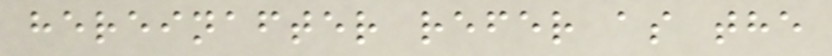hereinafter refer as the
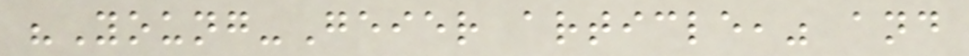"Young-Geier article," and
